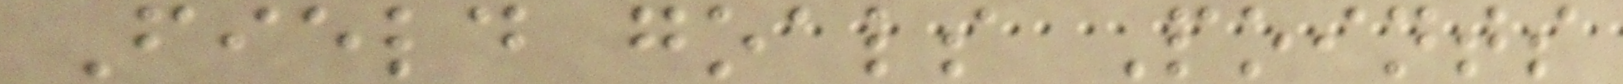Field goals Points
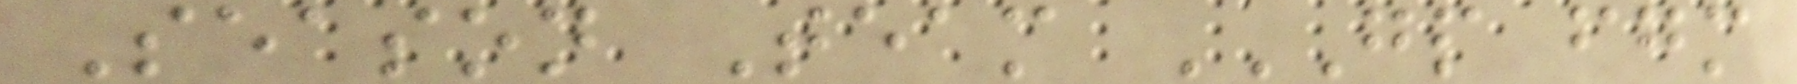Season Team GP FGM
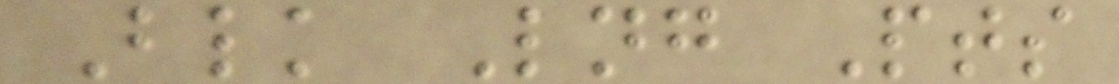Blk Lng Pts
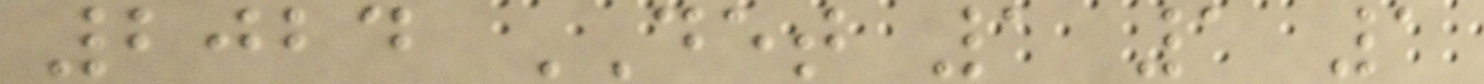2024 DET 1 1 1
